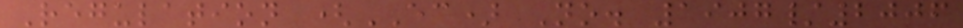Regulation (EC) No. 1907/2006
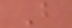B
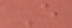E
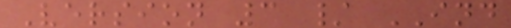Version 3 / IND
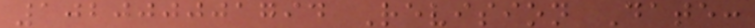102000001794 Revision Date:
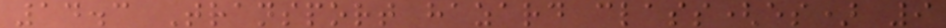14.3 Transport hazard class(es) 9
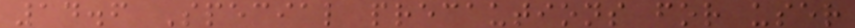14.6 Special precautions for user
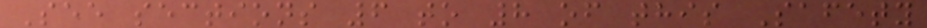See sections 6 to 8 of this Safety
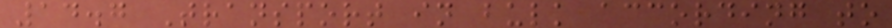14.7 Transport in bulk according to
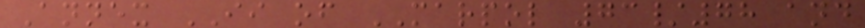Annex II of MARPOL 73/78 and
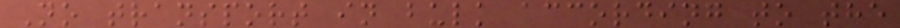No transport in bulk according to the
